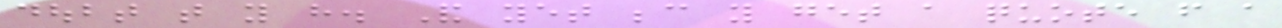doubt that you have. And yet because you get a quote from a
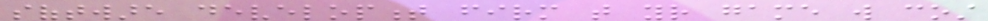software development firm that your game will cost
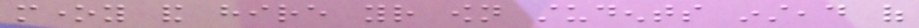money and hire your own students instead of
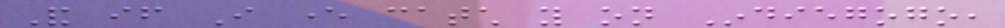And if I ever catch you on Indiegogo,
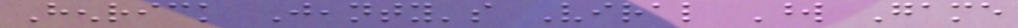Henrick Jeanty's Viral Word Game
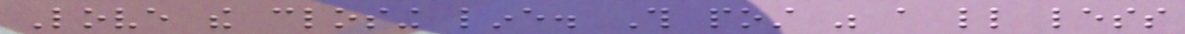Love the closing line. This post was a little less
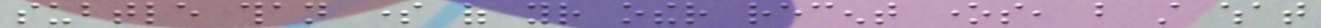subtle than some of your other recent ones, but still what
